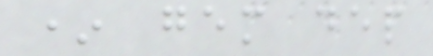* gem dep
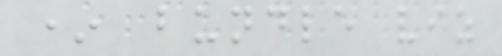* bundle viz
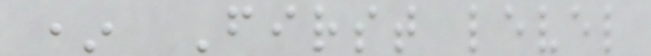* First level
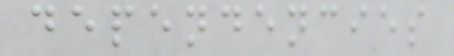dependencies
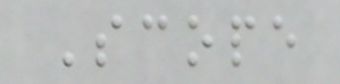Scope
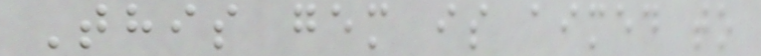This gem is aimed to
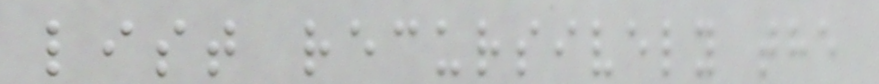list recursively the
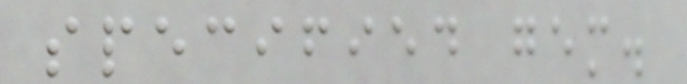specified gem.
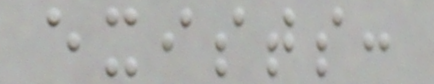exists:
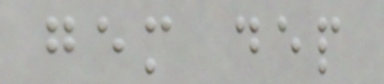gem dep
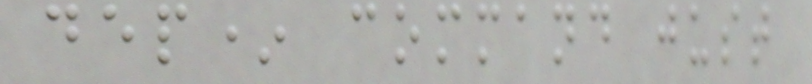dep* command just
